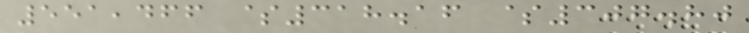551,466 $318.16 $307.80
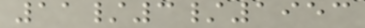11/3/1953
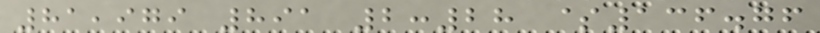81,979 891 2:28 $136.76
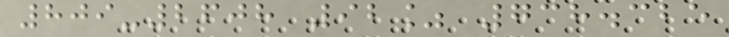809-2608 92% 738.325
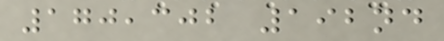170,302 192nd
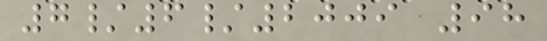7/6/2009 98
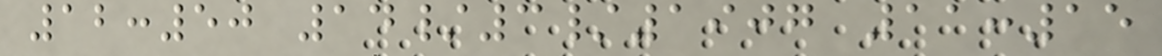12:50 14/3/1907 11:15
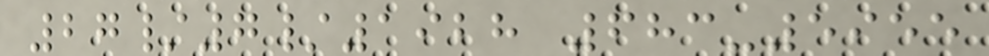27/7/1928 683-5955
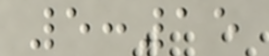5:15
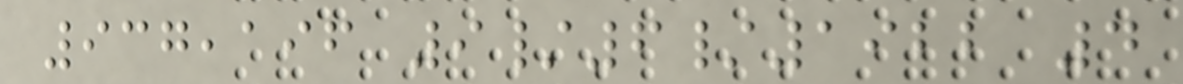937,196 9/6/1922 4
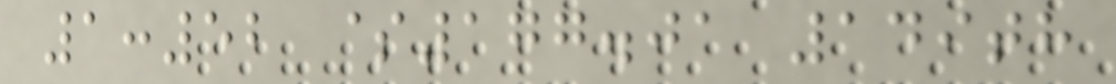1:52 $177.01 149th
